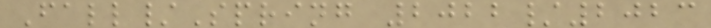Fall/Spring 2022/2023
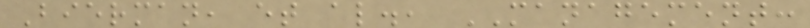Bierman, et al., MANAGEMENT:
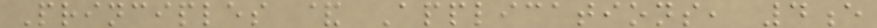Principles & Applications, 4e
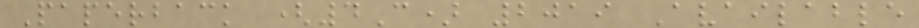Paperback (4C) 2019 Available
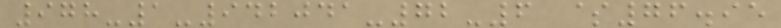978-1-942041-72-6 $76.95
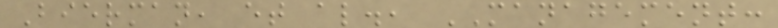Bierman, et al., MANAGEMENT:
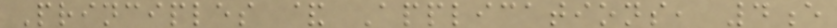Principles & Applications, 4e
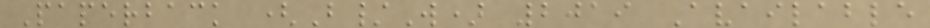Paperback (B/W) 2019 Available
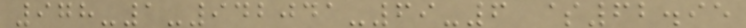978-1-942041-69-6 $62.95
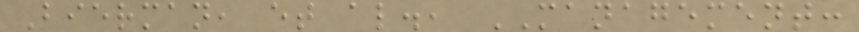Bierman, et al., MANAGEMENT:
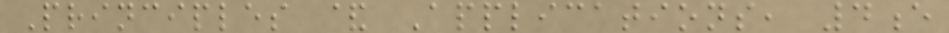Principles & Applications, 4e
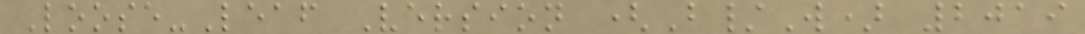Loose-Leaf Version (B/W) 2019
